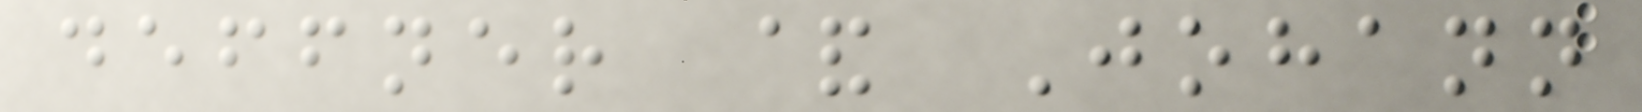deffner & Johann
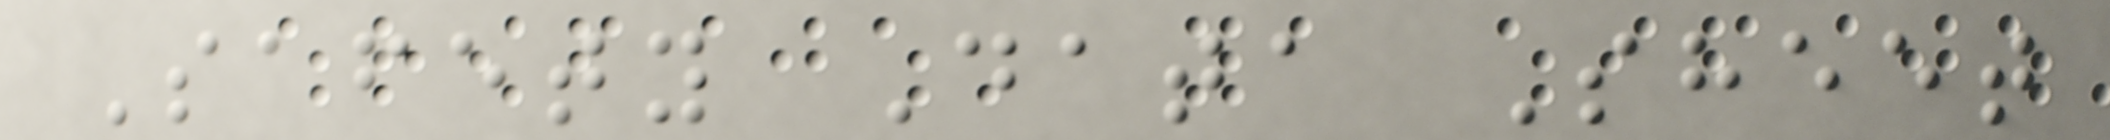Safety Data Sheet
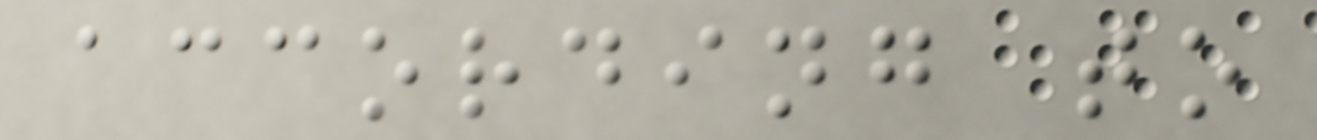according to
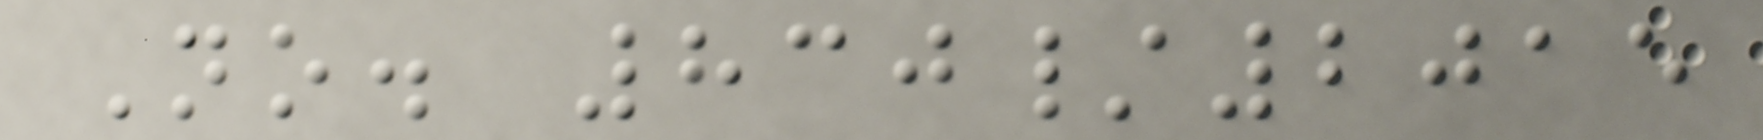No. 830/2015
